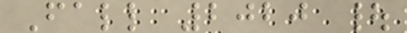Fall 2020 |
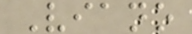Viano
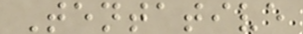Tentative
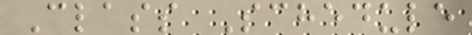Class Schedule
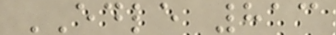EDLE 813
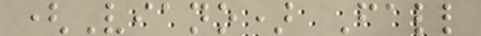(Viano) Fall
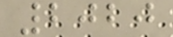2020
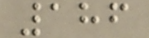186
